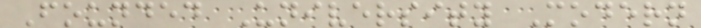Founded University Modern
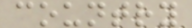country
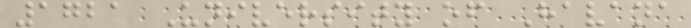1721 University of Havana
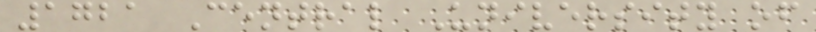1721 Central University of
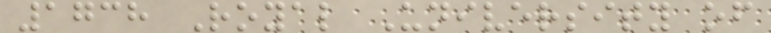1738 Royal University of
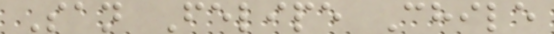San Felipe Chile
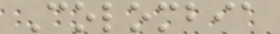Colombia
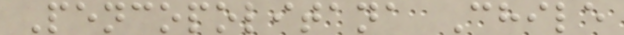Pencopolitana Chile
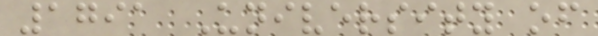1791 University of
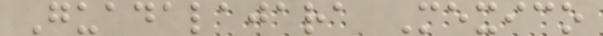Guadalajara Mexico
